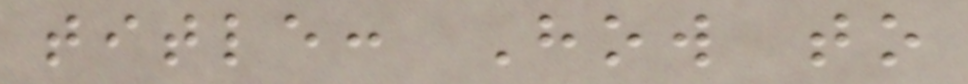title: How to
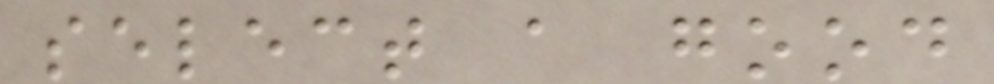select a good
